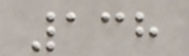138
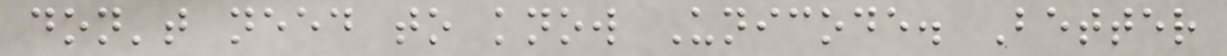don't need to know Unicode. Better
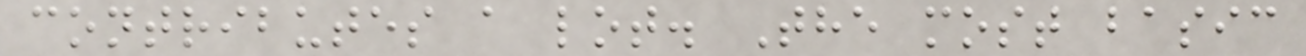contributes a lot. The most basic
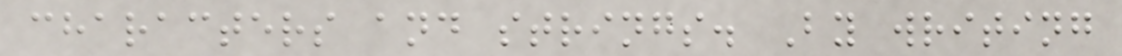characters and strings. By writing
